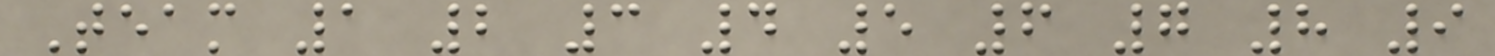Team 1 2 3 4 5 6 7 8 9
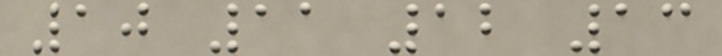10 11 12 13
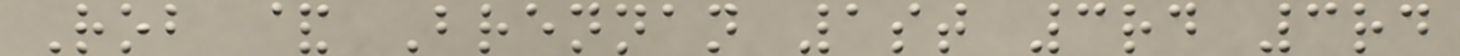Rob & Brennan 1st 3rd 3rd
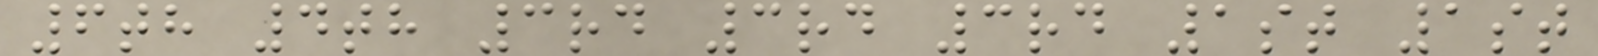6th 4th 3rd 3rd 3rd 1st 1st
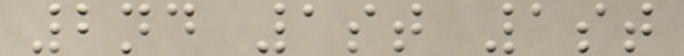2nd 1st 1st
